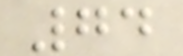74
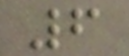6
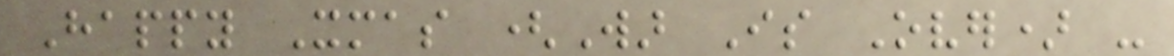Happy Xmas (War Is Over) -
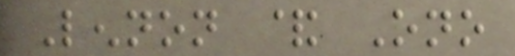Lennon & Ono
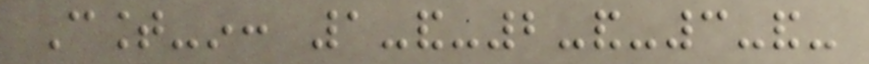Count-in: 1-and-2-and-3-and-
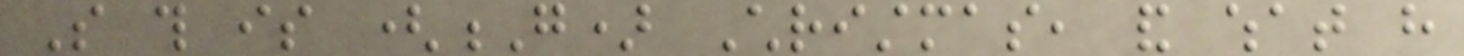So this is (G) Christmas, and what have
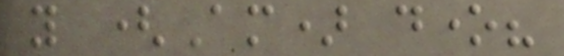you (Am) done?
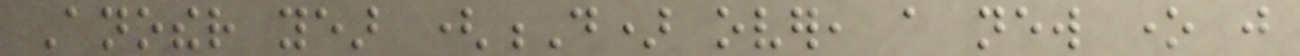Another year (D) over, a new one just
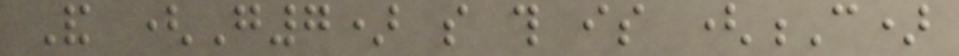And (G7) so this is (C)
